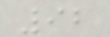92
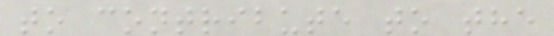to contribute to the
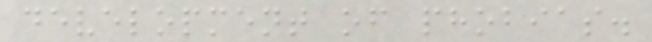development of phobias.
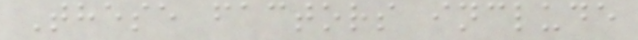These factors include
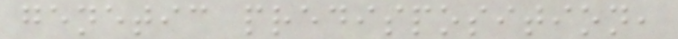genetic predisposition,
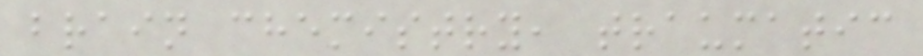brain chemistry, traumatic
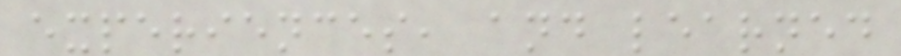experiences, and learned
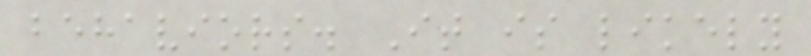behaviors. It is likely
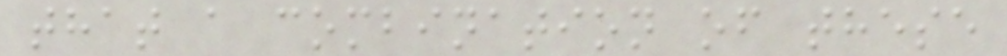that a combination of these
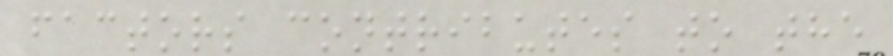factors contributes to the
